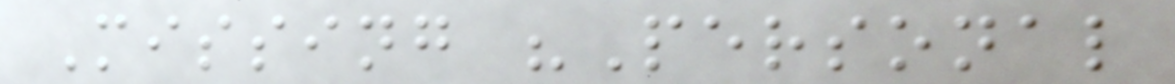Missing "Personal
